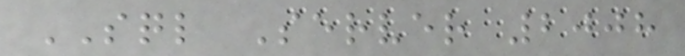SQL Server 2008
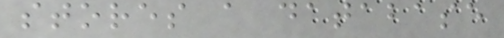stores a database
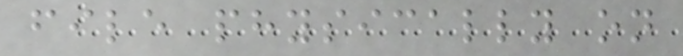file physically on
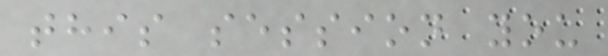this session you
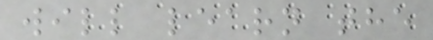will learn the
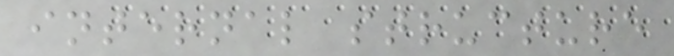internal structure
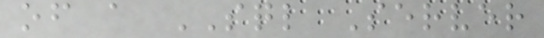of a SQL Server
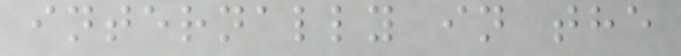internally in the
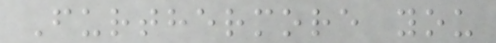Furthermore you
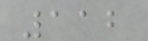112
